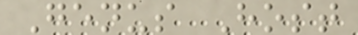Genus Host
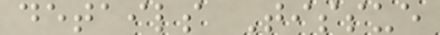details Tissue
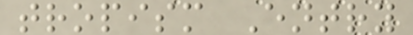tropism Entry
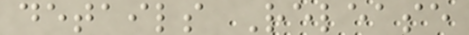details Release
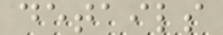details
